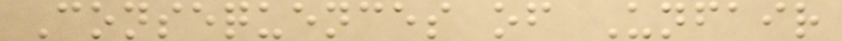Consequences of Unfair
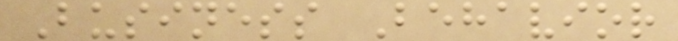Business Behavior
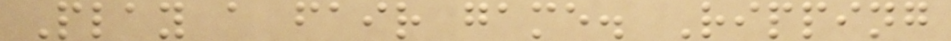Play a fair game. Ripping
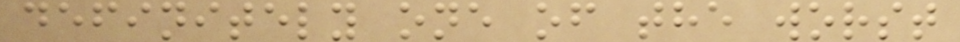definitely one of the worst
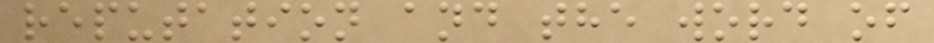reputation and the word of
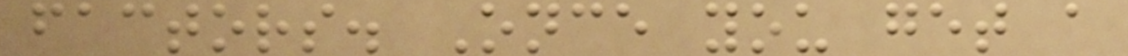factors. Once you get a
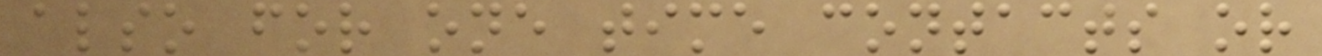also for one time contacts or
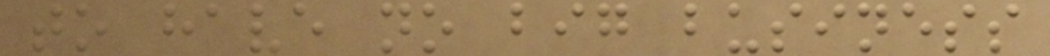to have no big business
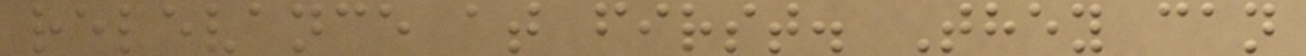relevance at first. They can
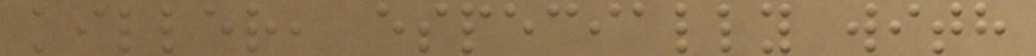killer, especially with
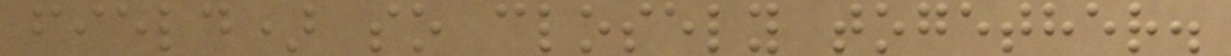field) so closely together.
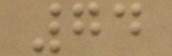74
